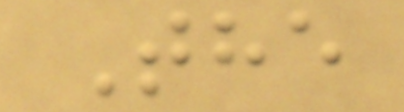The
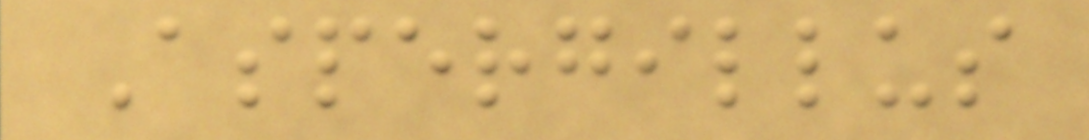Aspergillus
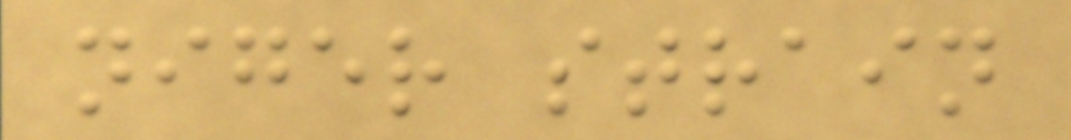niger strain
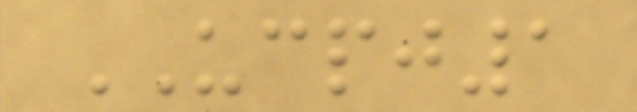UCPJ1
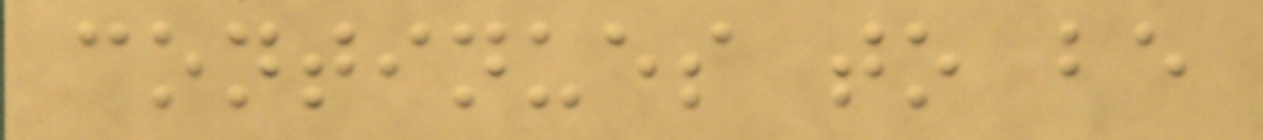continues to be
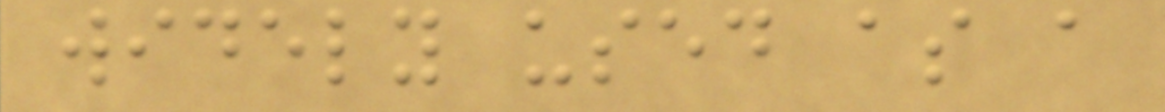widely used as a
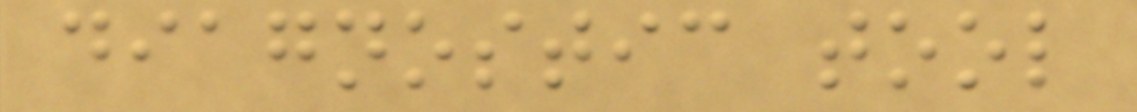diagnostic tool
